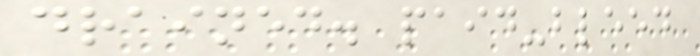drained. paid-bleed
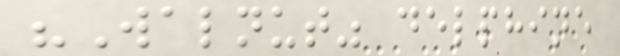"Walnut" delphine
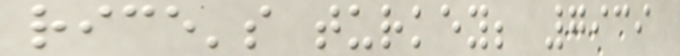rice's turkey; 7939
